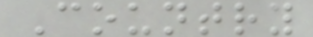Country
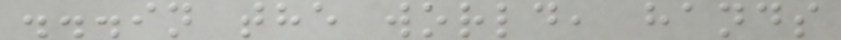...in the world, hands
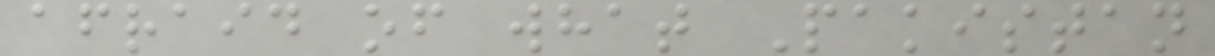afraid of what Pakistan
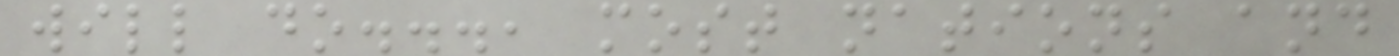will do..., most nations and
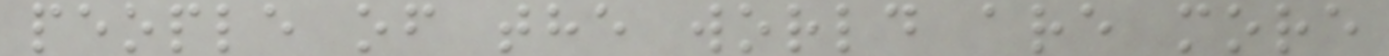people of the world are more
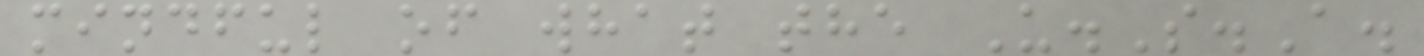mindful of what the U.S.A.
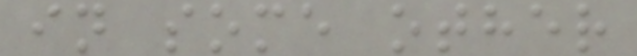in some other
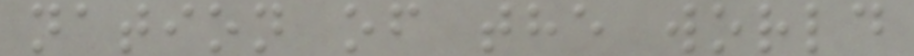nation of the world
